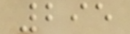295
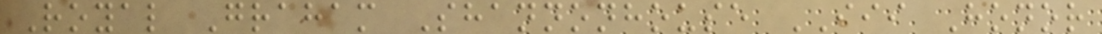Royal Graham Shannonhouse III Honor
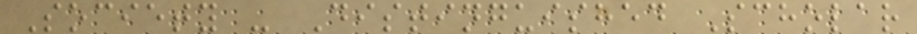Society - Distinguished Scholar
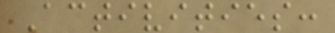Activities:
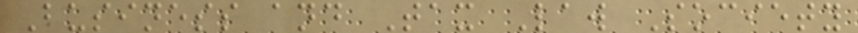Business and Tax Law Society
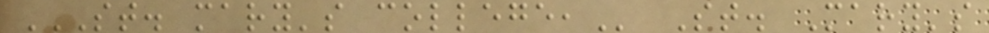ST. MARY'S COLLEGE, St. Mary's
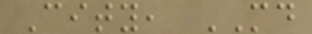City, MD
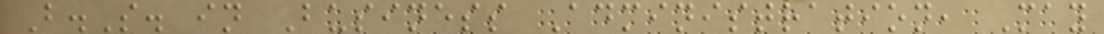B.S. in Business Administration, May
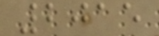2015
